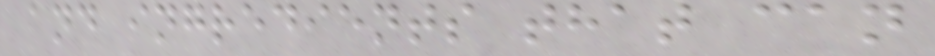and ingredients that can
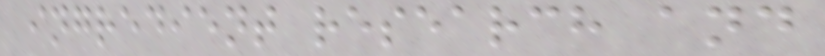ingredient research and
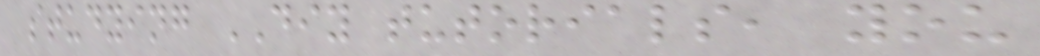studying DIY tutorials, you
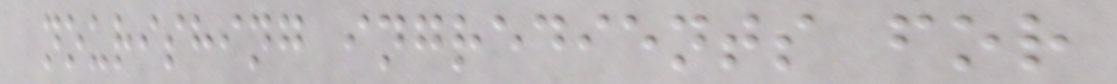nourishing ingredients for
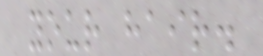your hair.
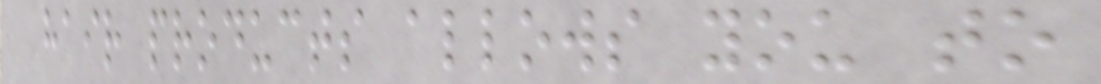hair products allows you to
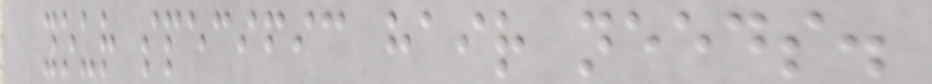your specific hair needs.
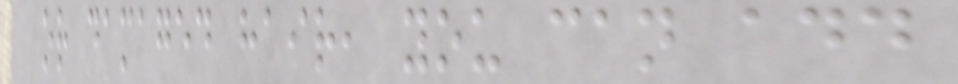or damaged hair, you can add
